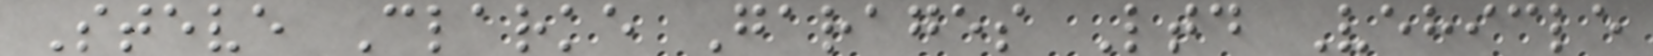Steve Clarke Garages Ltd Vehicle
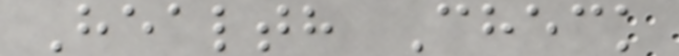Health Check
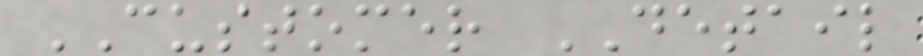CUSTOMER DETAIL
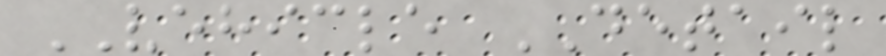VEHICLE DETAIL
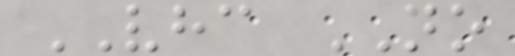VHC NO
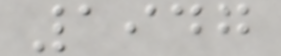1947
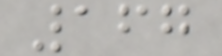167
